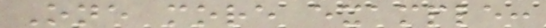One more example:
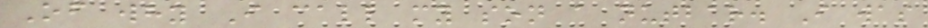Of why I call my son a nutbar. I was
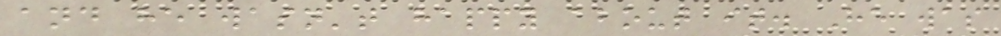and he wasn't happy about it. He was
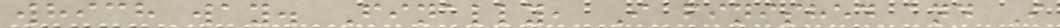which way. Finally, I finished and I
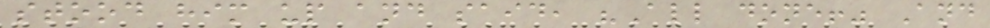stood him up and said, "All done!" And
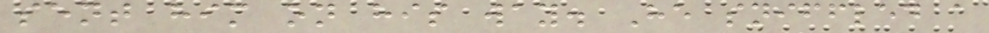sent him on his way. He sniffled a
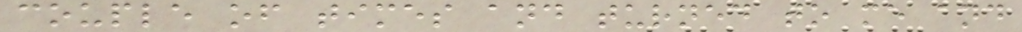couple of times and turned to me and
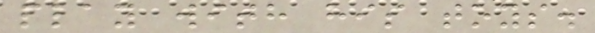play with his toys.
